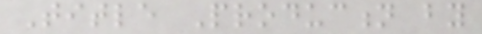Title Production by
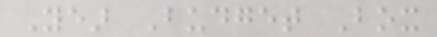Year Budget Box
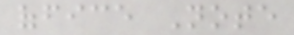office Note
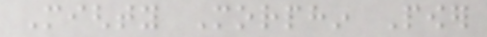Mighty Morphin Power
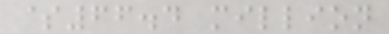$66.4 million
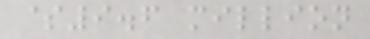$9.6 million
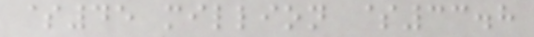$45 million $33.8
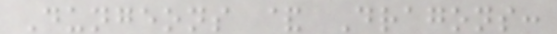Dungeons & Dragons:
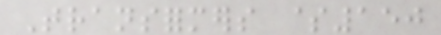Transformers $150
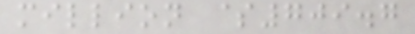million $709.7
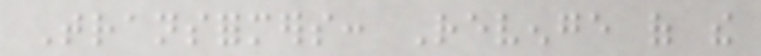Transformers: Revenge of the
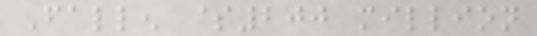Fallen $200 million
